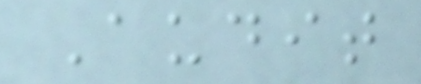Audit
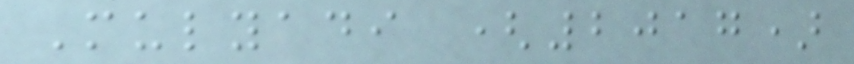Mulyadi (2017)
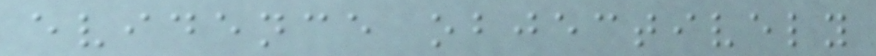evidence objectively
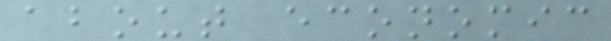about economic
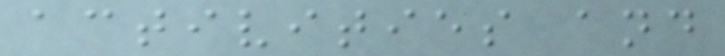activities and
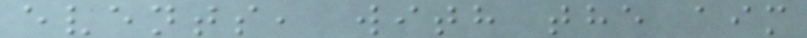events, with the aim
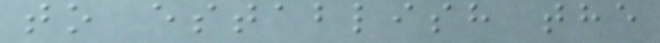to establish the
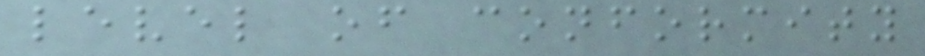level of conformity
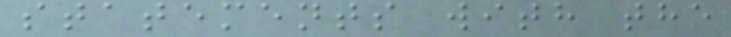statements with the
